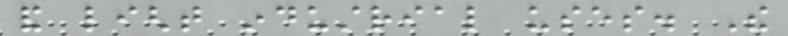and light industrial uses. The
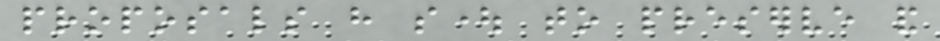proposals have sought to preserve and
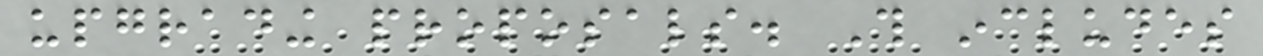upgrading proposals. This includes
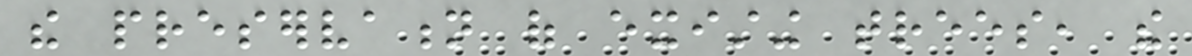the preservation of existing trees, the
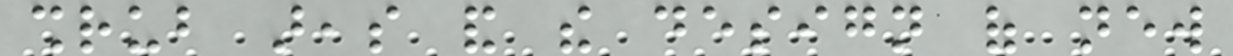shrub areas and the design of new
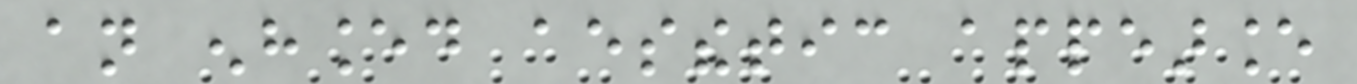an enhanced aesthetic appearance
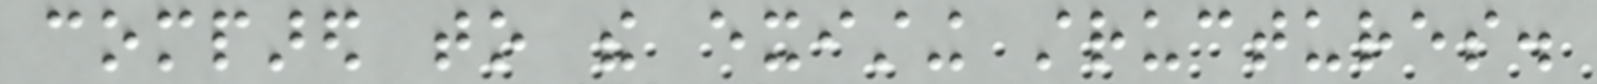compared to the existing structures.
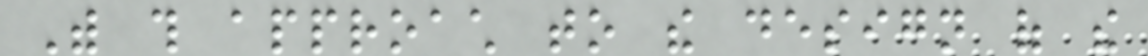With this approach to the design of the
